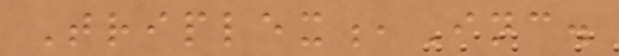Triplex,Inc.
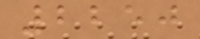2250
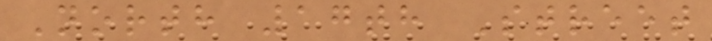North 17th Street
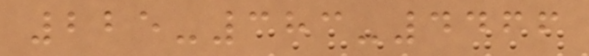225-383-4466
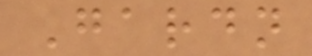Gardn
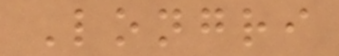Longri
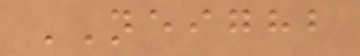NEIGHB
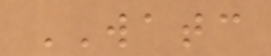WATC
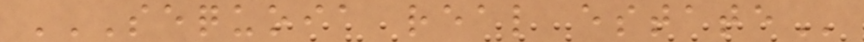SEQUOIA REAL ESTATE
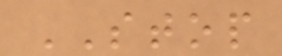STOP
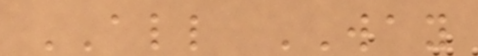ALL WAY
